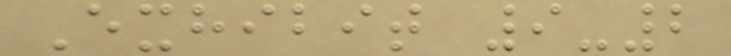Exhibit 9-2
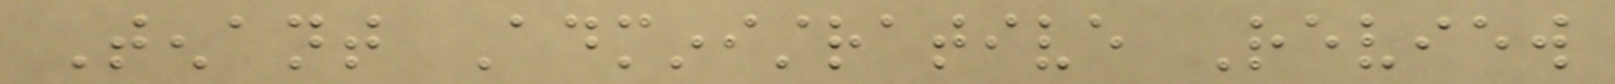Tenant Administrative Review
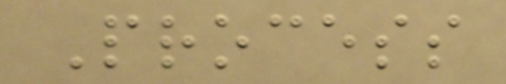Process
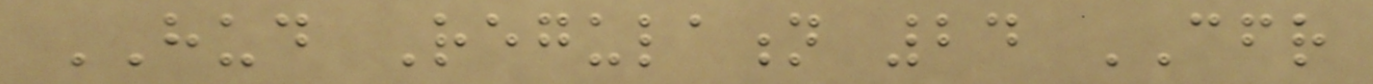HUD Regulation 24 CFR
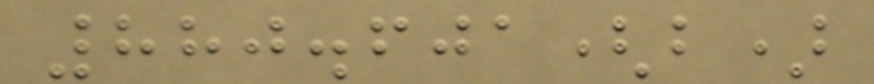880.601(b)
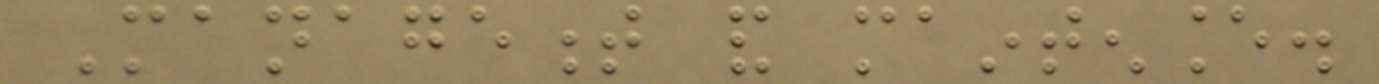Management and maintenance.
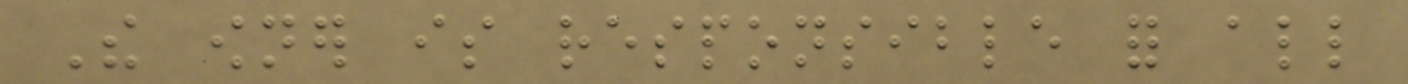The owner is responsible for all
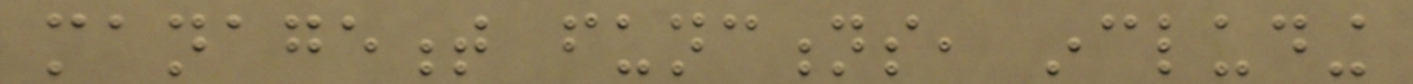management functions, including
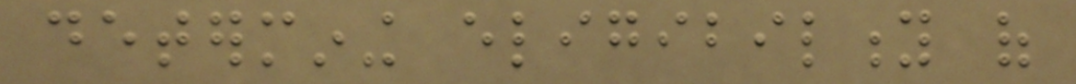determining eligibility of
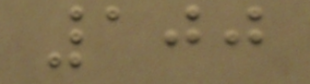100
